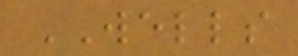WELLS
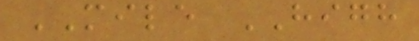MILE HIGH
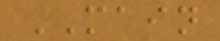MAIN
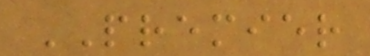PREMIER
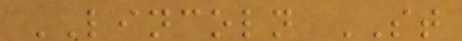LINCOLN ST
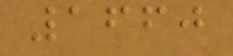1660
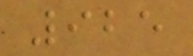925
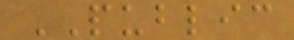PUBLIC
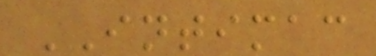INTIMAC
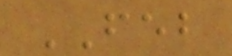FEB
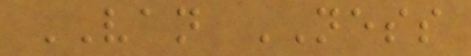VAN NESS
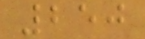250
